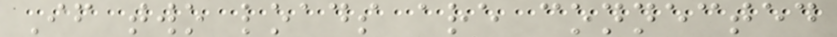If two loads are connected
